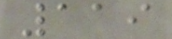119
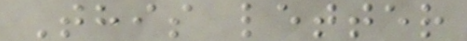This letter
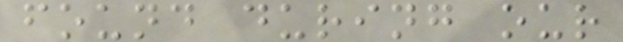found during our
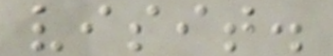visit.
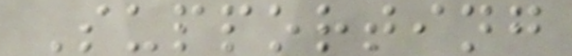Supporting
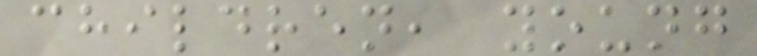children, young
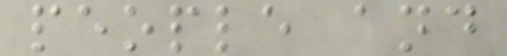people and
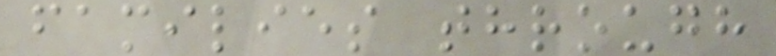families through
